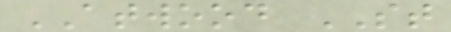ATWOOD ST
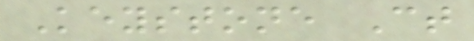Keystone Ct
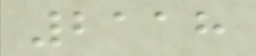2118
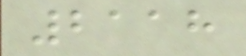2118
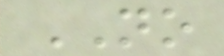NO
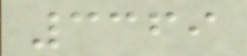3369
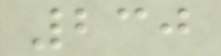230
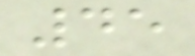45
